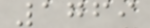1769
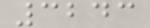3243
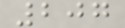207
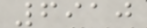6910
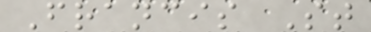Francis St
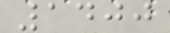1400
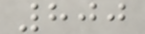800
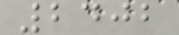2402
